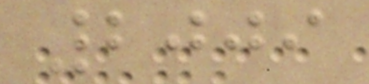2009
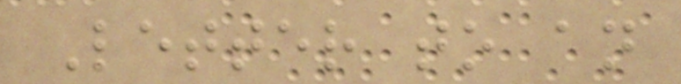Letter to an
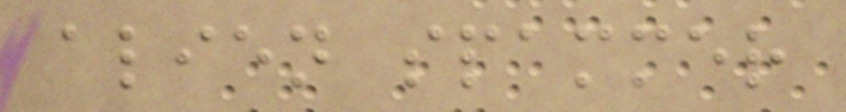alien spammer
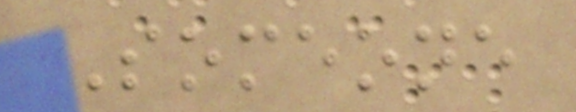Someone
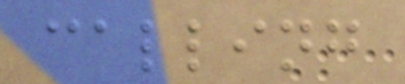calling
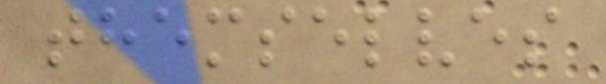themselves
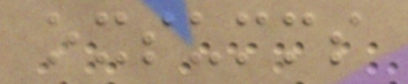oxsumms
